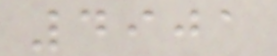4901
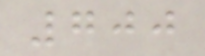700
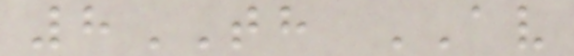8TH AV
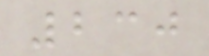230
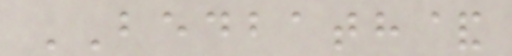BEDBATH&
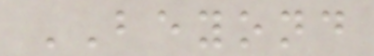BEYOND
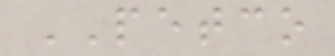PETCO
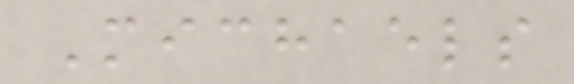Michaels
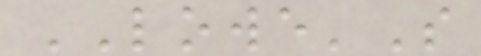LOWE'S
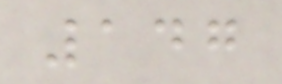147
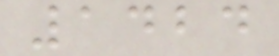1424
